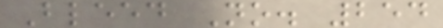Bleed No. 254
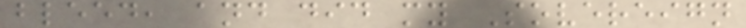bleed, and did my Sovereign
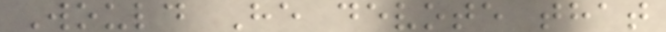Would He devote that
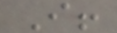I!
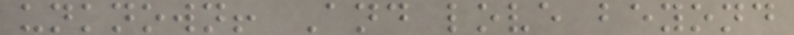unknown! And love beyond
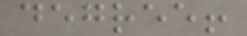degree!
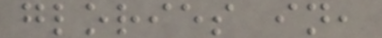glories in,
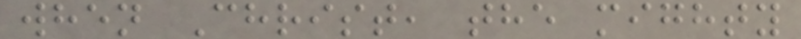when Christ, the mighty
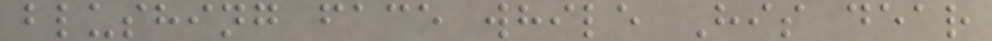blushing face while His dear
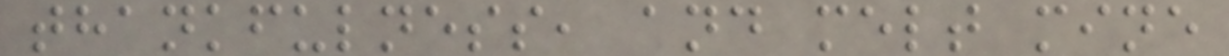thankfulness, and melt mine
